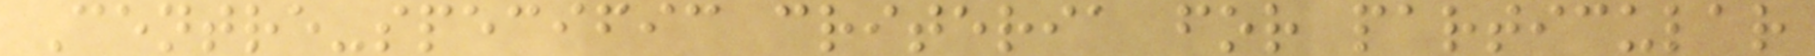Centre-specific criteria for particular
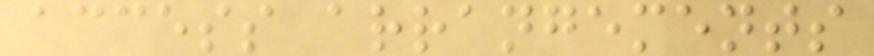access arrangements
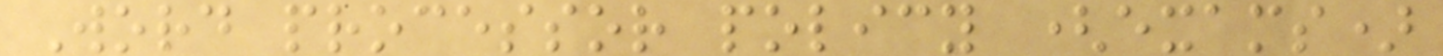Word processor policy (exams)
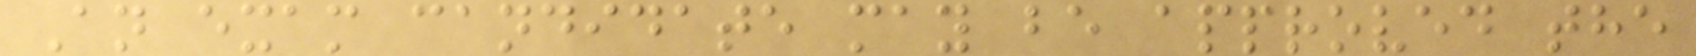An exam candidate may be approved the
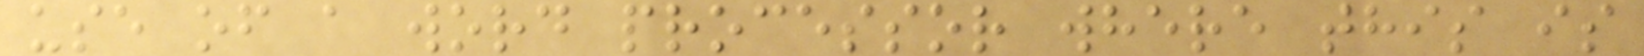use of a word processor where this is
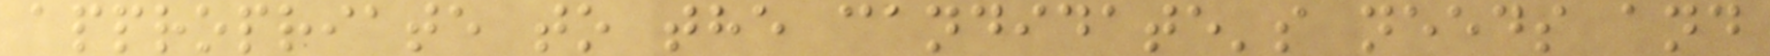appropriate to the candidate's needs and
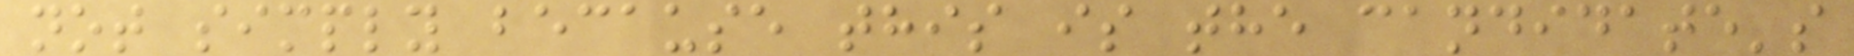not simply because this is the candidate's
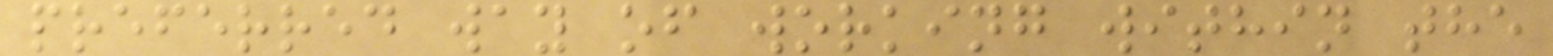preferred way of working within the
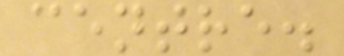centre.
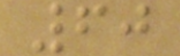60
